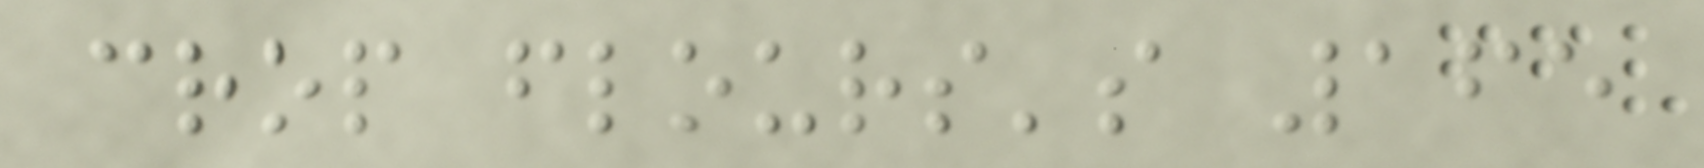crop flours's 165
